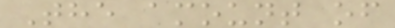The amount of
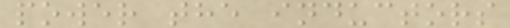power the inductors
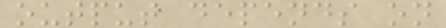output depends on
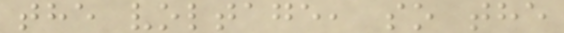the voltage, so the
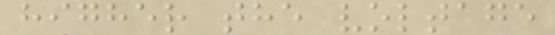higher the voltage
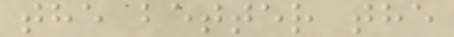the better the
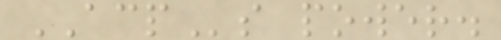ACPs power.
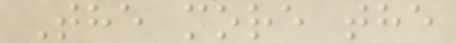The more the
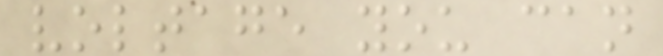voltage you can
